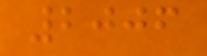2006
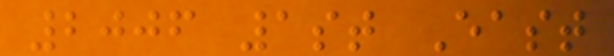2006 1st East
